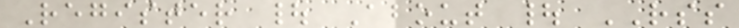Register | About | RSS
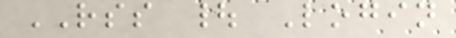RSS | Login
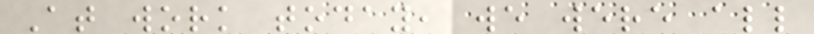At work today, we were all
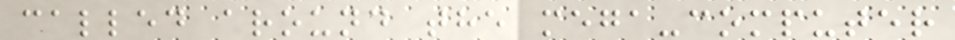called around the mega-computer
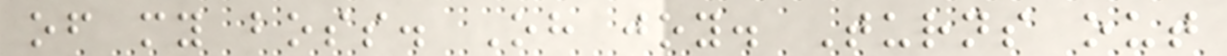of my boss. Oh joy. Turns out
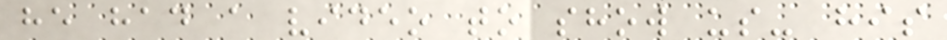he had a video to show us- his
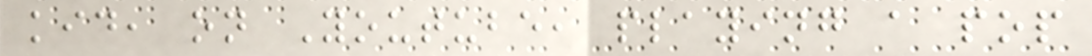kid, on Youtube, playing a pop
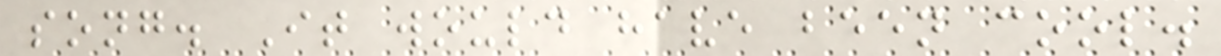song. It would have been cool.
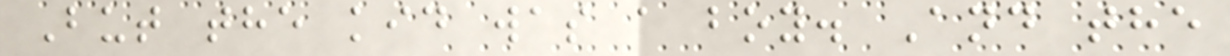But the kid was a boy. And the
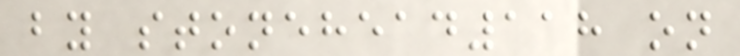by stonehead118 on
